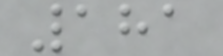181
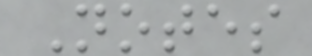Notes
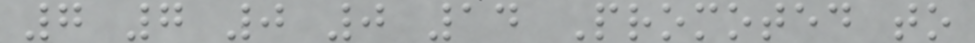7 7 0 0 14 Promoted to
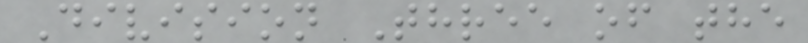Division Three of the
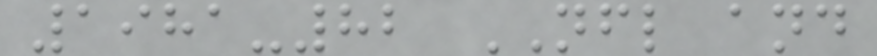1981-82 NFL and
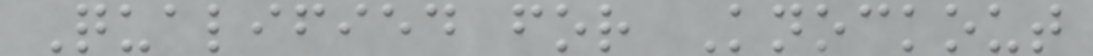Qualified for Knockout
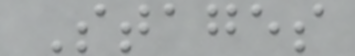Stages
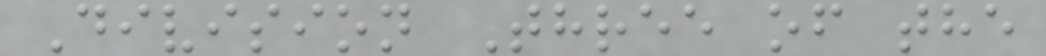Division Three of the
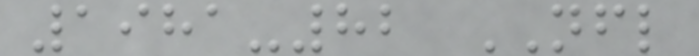1981-82 NFL
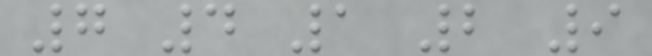7 4 1 2 9
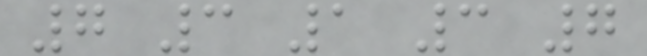7 3 1 3 7
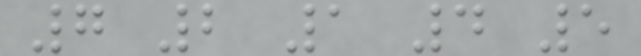7 2 1 4 5
